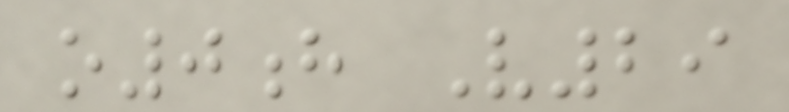o0h V29
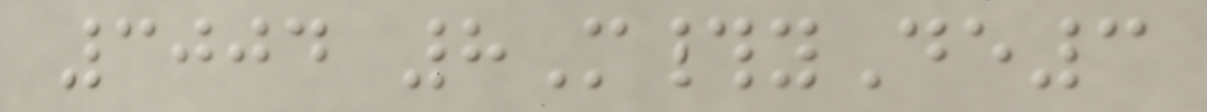3004 8M#yDe3
